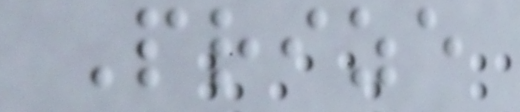Prize
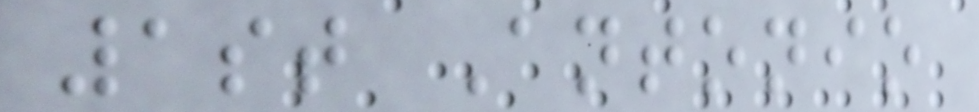1st Antonio
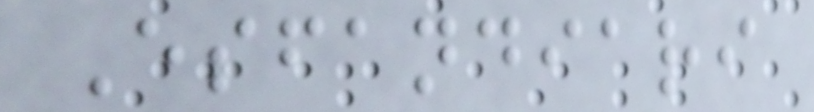Esfandiari
